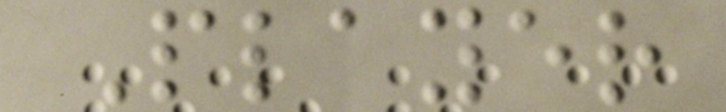Player
